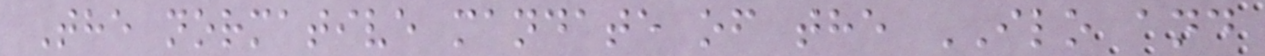The normative mandate of the ILO and
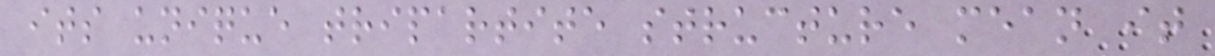its unique tripartite structure mean it
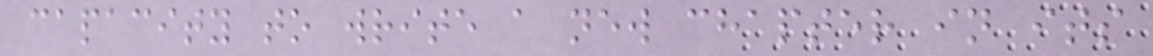capacity to write a new chapter in its
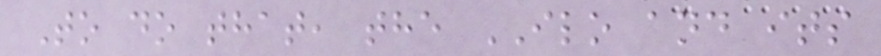To do that, the ILO and its
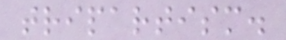tripartism.
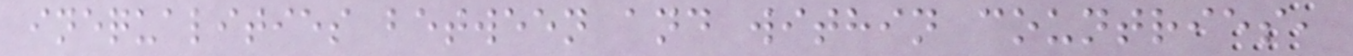inequalities between and within countries,
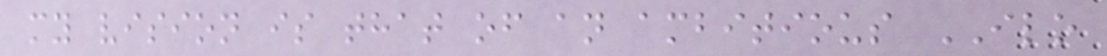my vision is that of an ambitious ILO
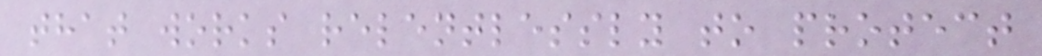that works relentlessly to protect
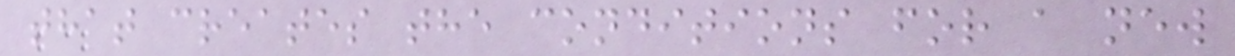that creates the conditions for a new
